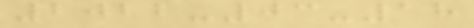2022-03-18
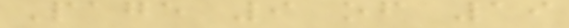Page 9 of 19
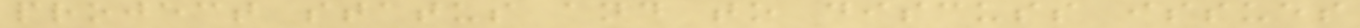project status and to discuss issues
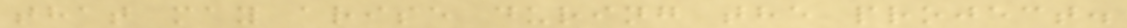that may arise during the project.
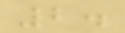2.
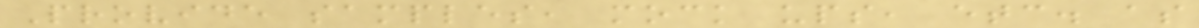Provide samples, mock ups, etc. as
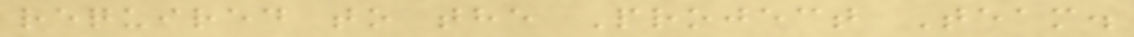required to the Project Team.
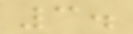3.
